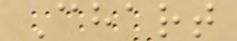Chart
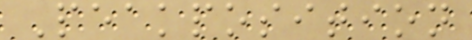Peakposition
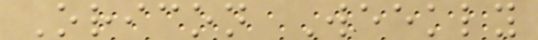Oricon Weekly
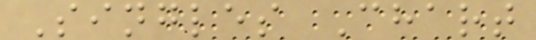Singles Chart
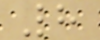8
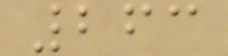263
